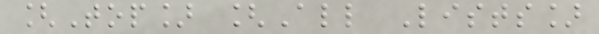[Top] [All Lists]
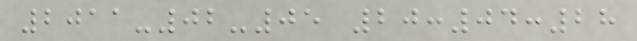2011-02-05 20:04:28
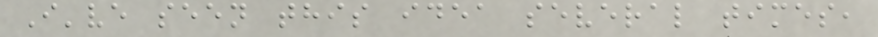I've seen this idea several times,
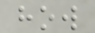how
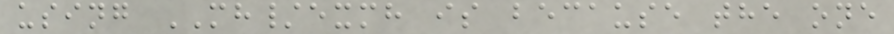using MH/exmh is because the one
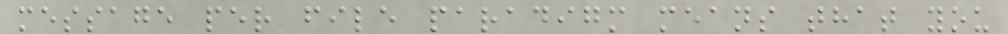message per file paradigm means that you
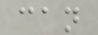can
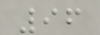96
